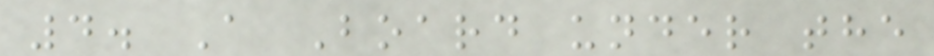4. A Board under the
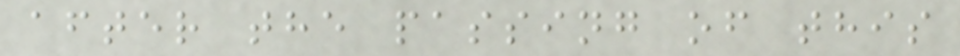after the passing of this
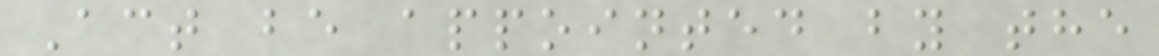Act be appointed by the
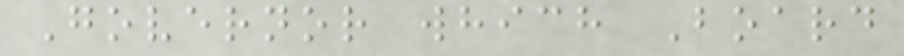Governor which Board
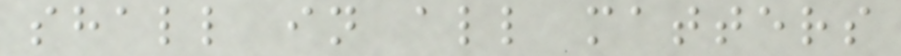shall in all matters
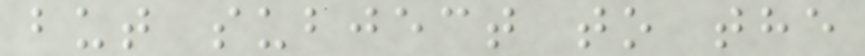but subject to the
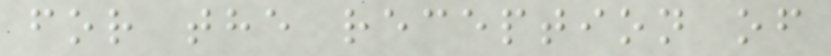for the reception of
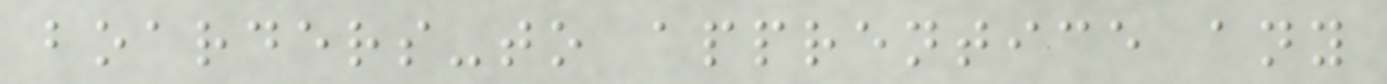boarders-to apprentice any
